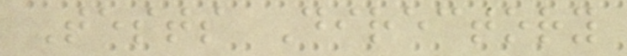Tests Directory
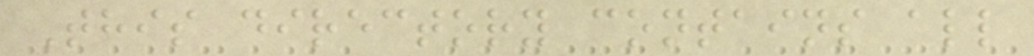This directory contains all
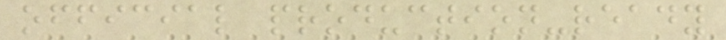official production-ready
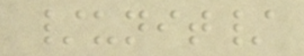/unit/
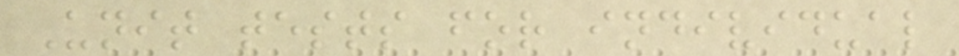Unit tests for individual
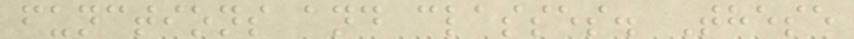functions and classes. These
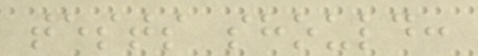tests should:
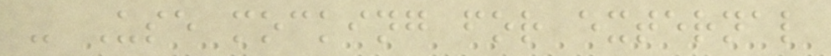- Use mocking for external
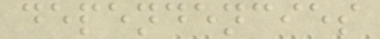dependencies
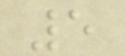5
